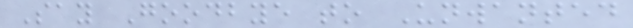Say Goodbye to Unwanted
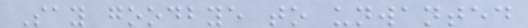Say goodbye to unwanted
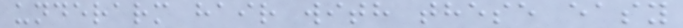underarm hair with these easy
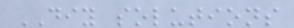DIY solutions
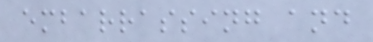embarrassing and
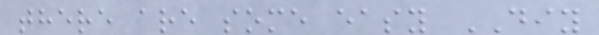there are some easy DIY
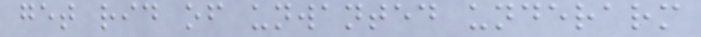get rid of unwanted underarm
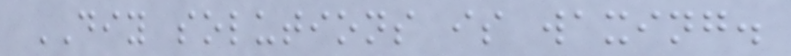DIY solutions is waxing.
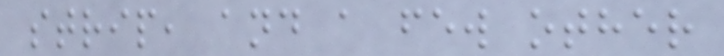strip, and a few other
